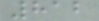812
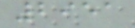2951
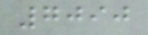7090
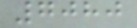7080
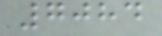7084
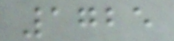1725
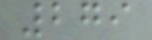279
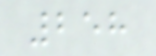258
